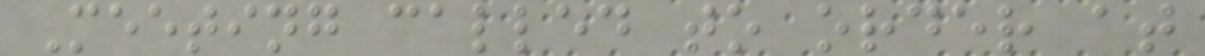Meeting called to order at
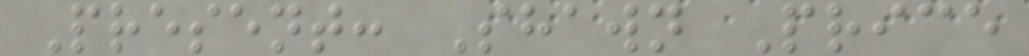Present: Shawn Price
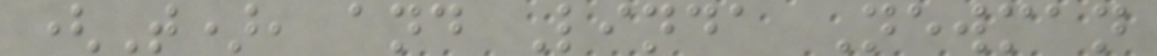(T), and Linda Newman
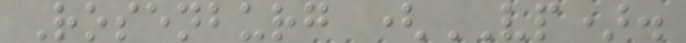Rosenburg (VP).
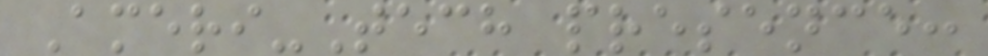Ameri-Tech presence:
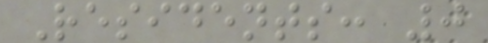Residents: 0
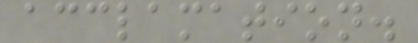acclamation.
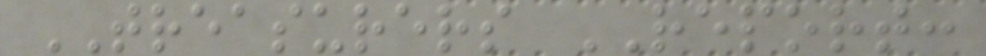TREASURERS REPORT:
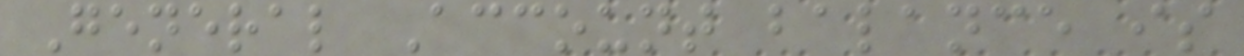General Account balance is
